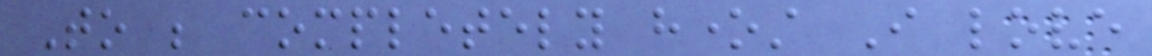To be completely honest I love
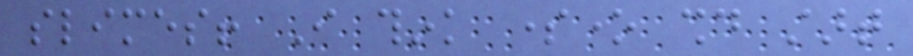slimes! I think someone should start
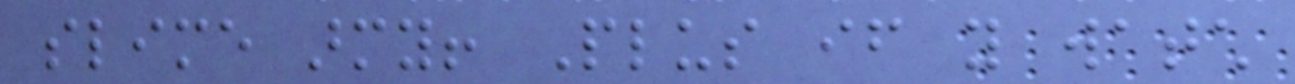slime army! Plus if you watch
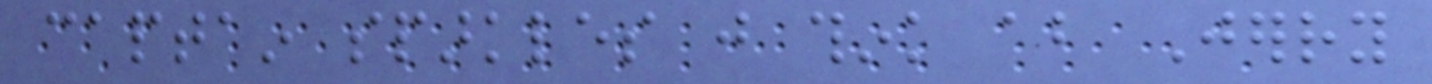captain sparkles just think about Jerry
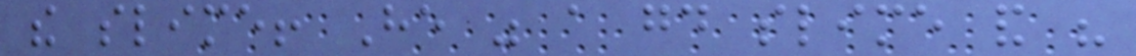the slime! He was a good slime and his
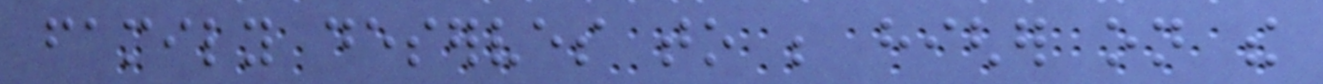family deserves to be higher on the
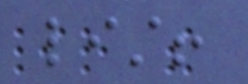list!
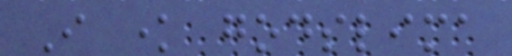I know godslima
